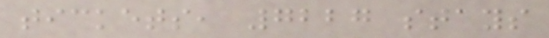tickets, 7227 stays
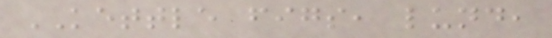KETTLE figs, lund,
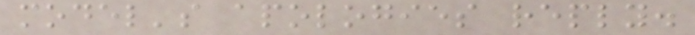model's apologies reply.
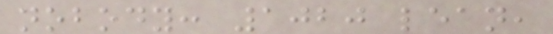nobody: 1020 lean,
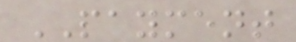PAYMENT
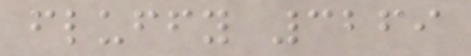fluffy 3269
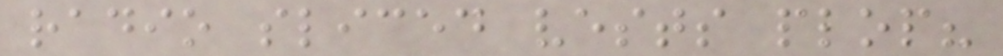radio sliced vests plop?
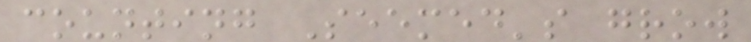counting Seemed's grow
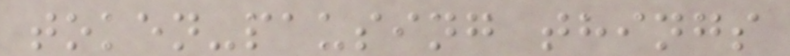token-pausing things
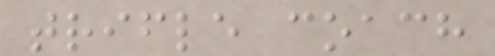trifle coach
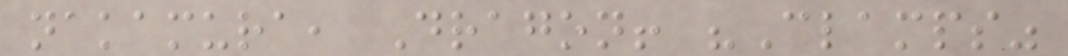nakamura, Dragon! "Clamps"
